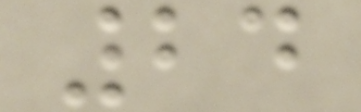24
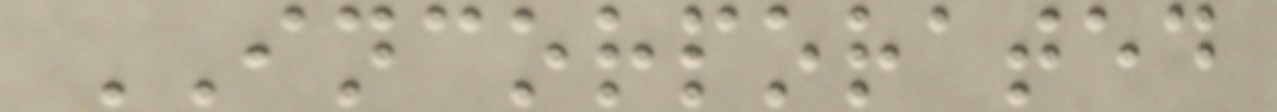INCORPORATED
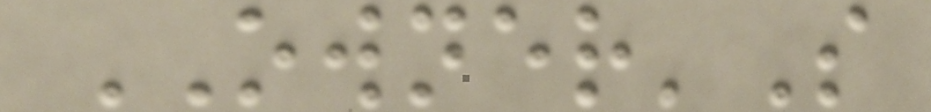OWNER'S
